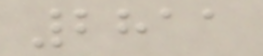2811
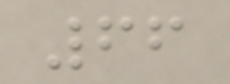66
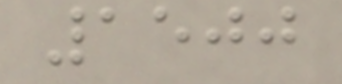1500
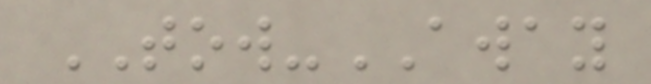TOW-AWAY
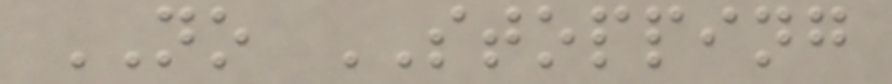NO STOPPING
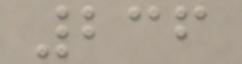236
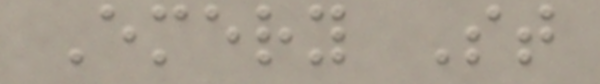Emery St
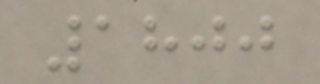1800
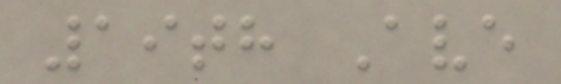19th Ave
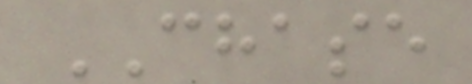CHASE
